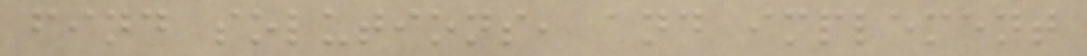find solutions, and implement
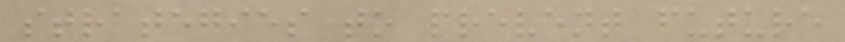strategies to prevent future
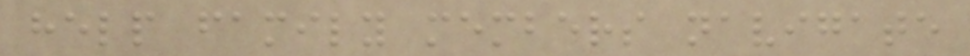help family members navigate
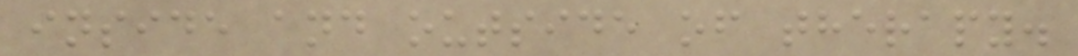inside and outside of therapy.
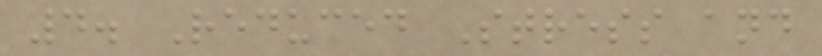4. Reduced Stress and
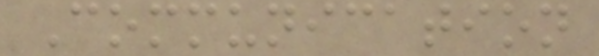Communication
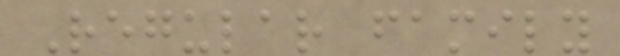Regular family
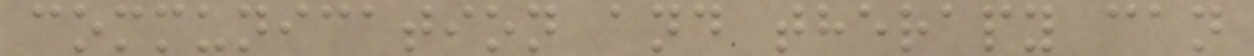communication and therapy can
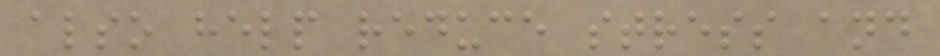also help reduce stress and
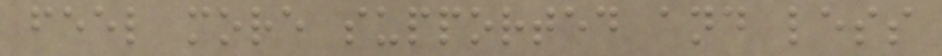feel more supported and less
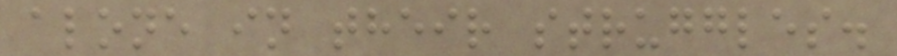alone in their struggles.
